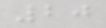20
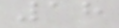18
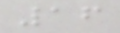16
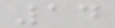14
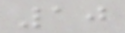10
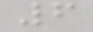6
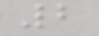2
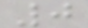0
